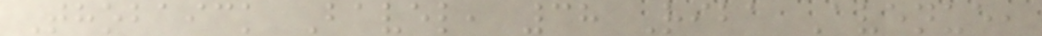Thobaick Bavel, 38 Riba Avenue,
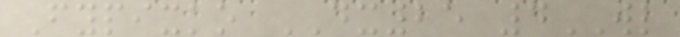Fypixko DX25 4WL
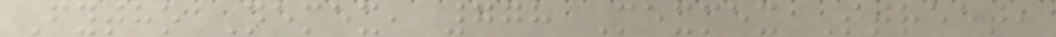Fytho Nemex, 778 Mexmex Street,
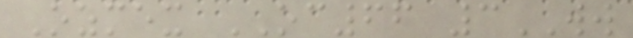Ozmex OC66 3WW
